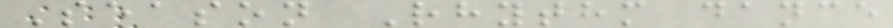Season Rhythm dance
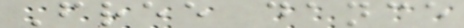Free dance
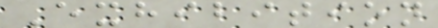Exhibition
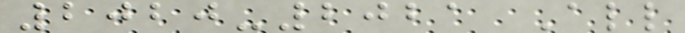2020-2021 All
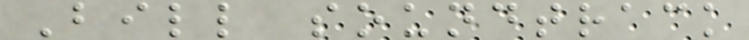Bill soundtrack
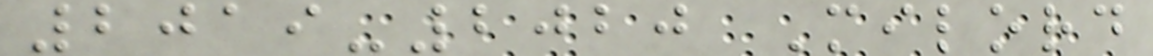2019-2020 Milord
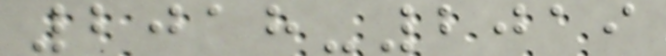2018-2019
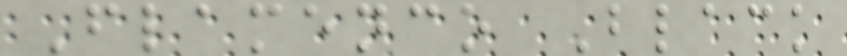Flamenco Black
